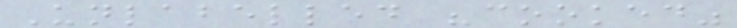Unlabelled "cooked"
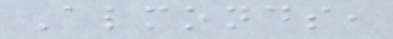Almonds,
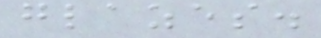glazes.
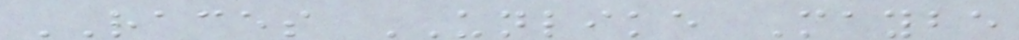RACES UNLIKE Maybe
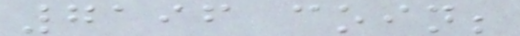7196 coin;
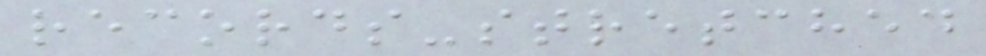records-stretched
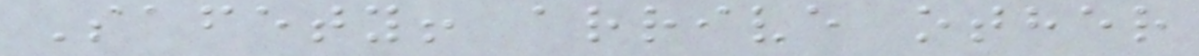Safety! arrive other
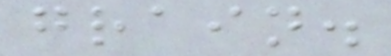grain.
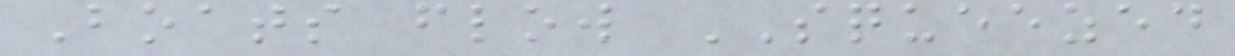Boats flow SQUEEZED
